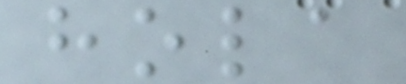hola
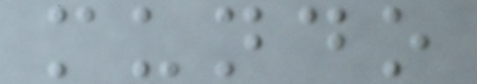mundo
